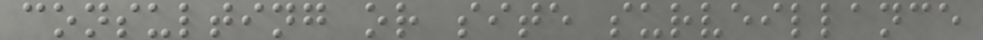consulting or site surveillance
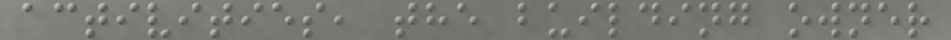activities, the building owner
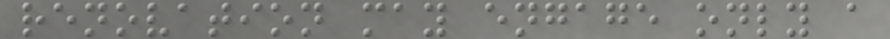renovation may engage only a
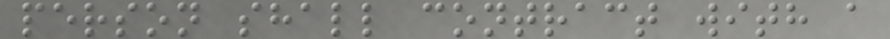person shall contract with a
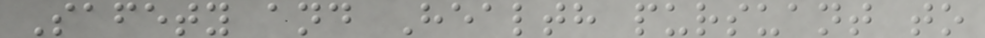Safety and Health pursuant to
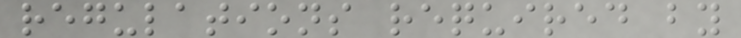regulations required by
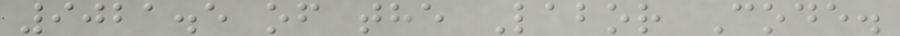9021.5 of the Labor Code.
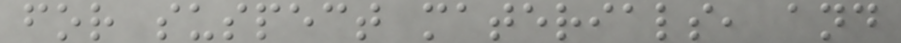for suspect materials, and
